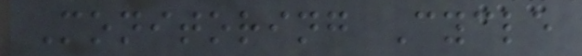Monitoring Cycle
